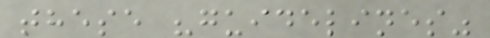these "guidelines"
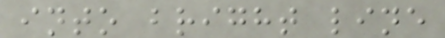into bright line
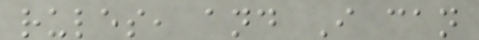rules, and I can
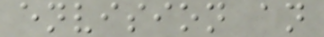envision an
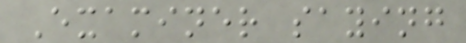Examiner saying
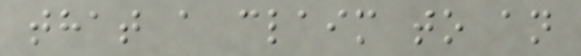that a claim to an
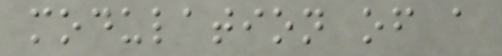modulation of a
